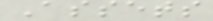Assets
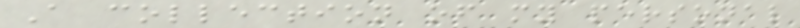A collection of my personal
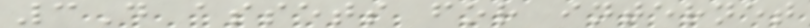3D assets for internet
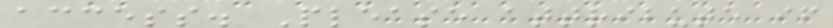access. Please attribute if
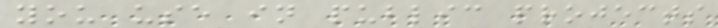you use in public projects
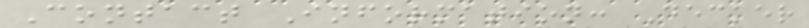Contact Information: Decker
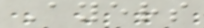Ayers
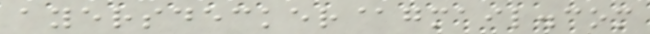ayersdecker@gmail.com
